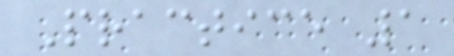Practice 1
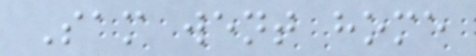Sam went home
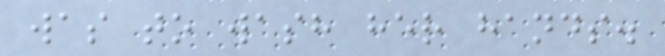was to wash her hands.
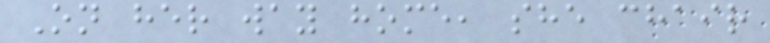On her way home, she chair
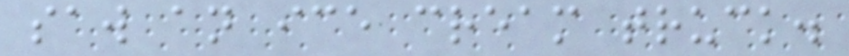saw an ice cream truck.
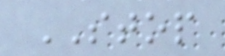STOP
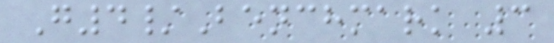G4/Benchmark 3
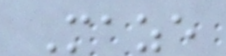Maze
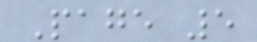Page 5
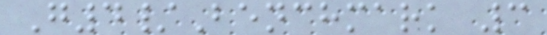G4/Benchmark 3
